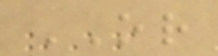OR
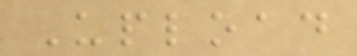Upload
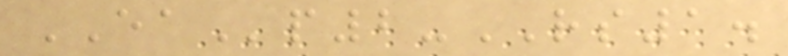EAp2-RS1.
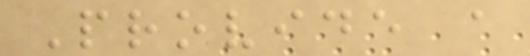Provide a
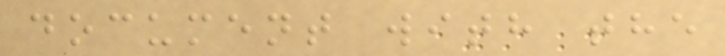document with the
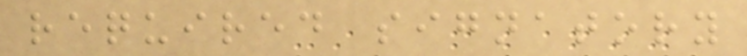required signatory
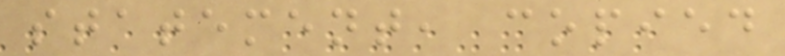statement, copied
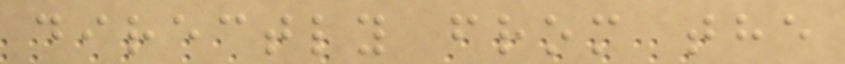directly from the
